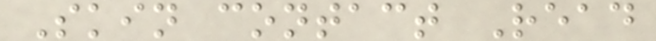Skin contact Read
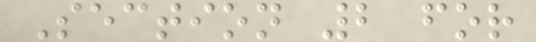Section 2 for
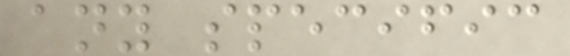any specific
